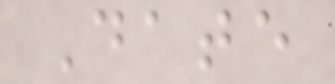Date
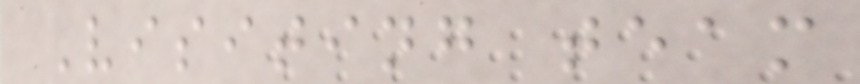Visiting team
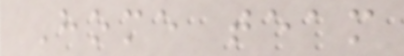Home team
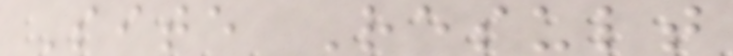Site Result
